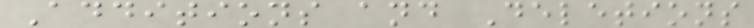Additions and Deletions
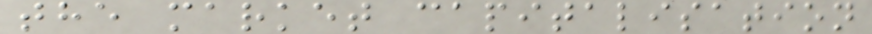the market capitalisation
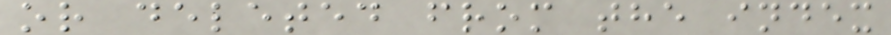or deleted from the index
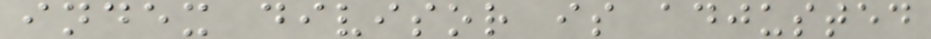index divisor is adjusted
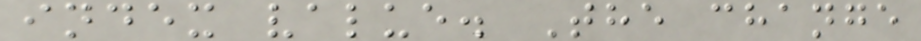index value. The change
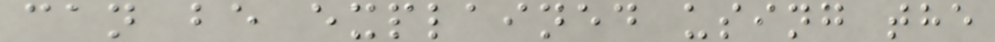can be explained using the
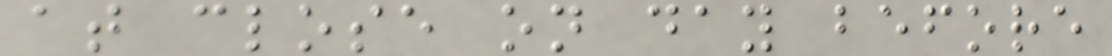at close on day before
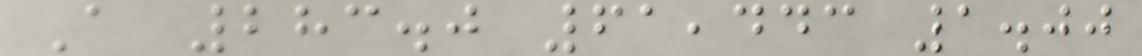A 283.0 61,443 1.00
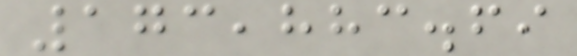173,883.69
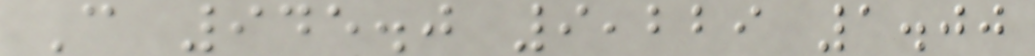C 945.0 9,229 1.00
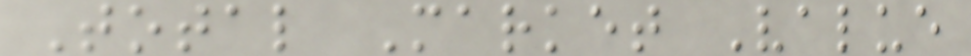Total Market Value
